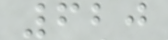620
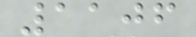1106
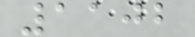1102
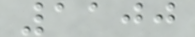1100
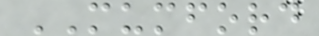MUMFORD
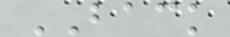BACK
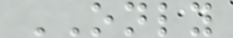ONLY
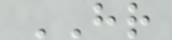HR
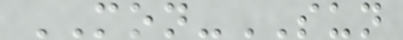MON-SUN
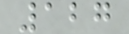127
